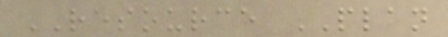RESOURCE PLAN
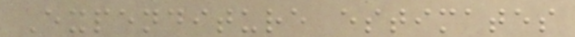Expenditure estimates
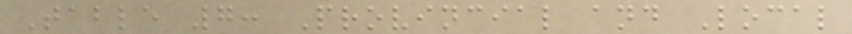Table 7: Provincial and Local
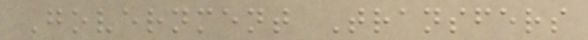Government Transfers
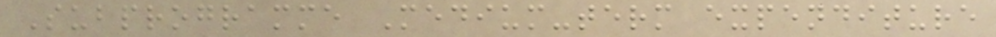Subprogramme Medium-term expenditure
